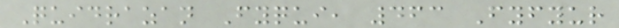Quidrazan Fyqui, 463 Fyfyur
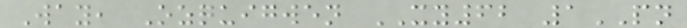Way, Ozquigwen XY62 1PN
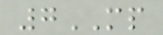7MP
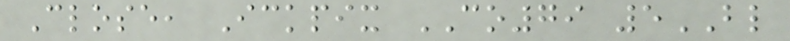Close, Ickpix CO79 5BL
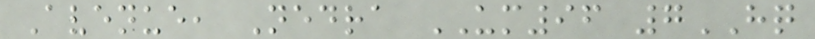Avenue, Nedra UM96 7HQ
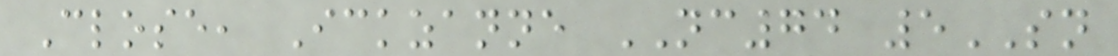Close, Ickzanne NC74 5SN
